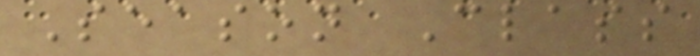Season Class
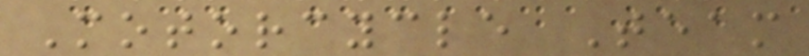Motorcycle Team
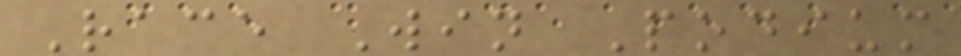Race Win Podium
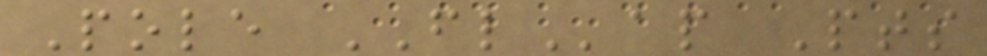Pole FLap Pts
